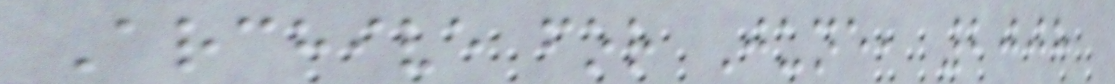Archive for June, 2008
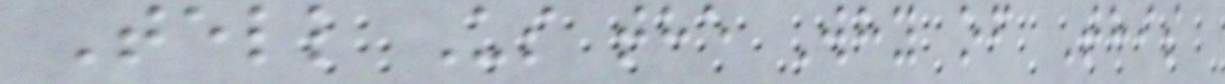Tell Us the Why of This
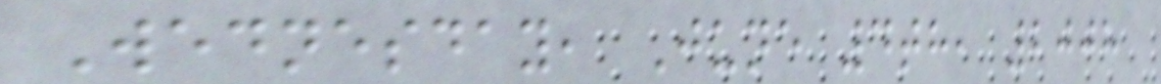Wednesday, June 4th, 2008
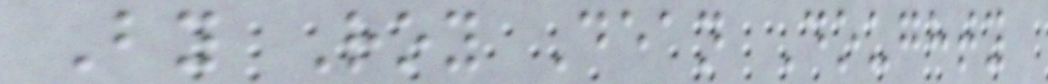By Roy Dean Doughty
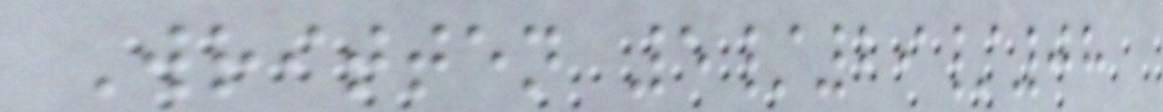Written 5/29/08
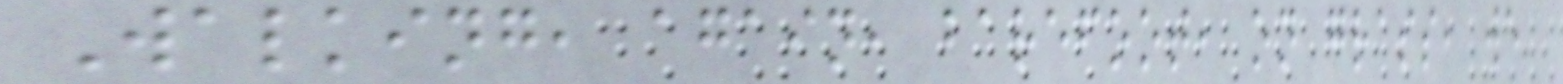Walking, again, barefoot, on grass, we
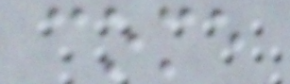come
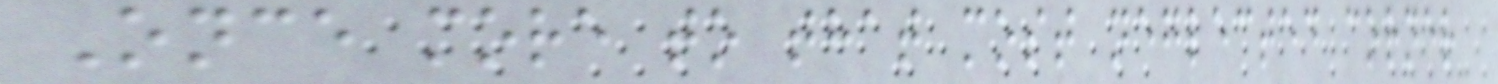Once more to that most neglected corner
